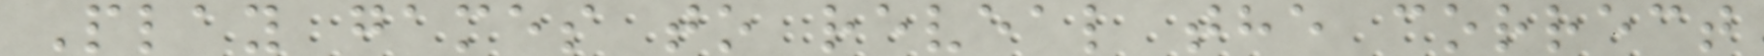Play games to reveal the correct
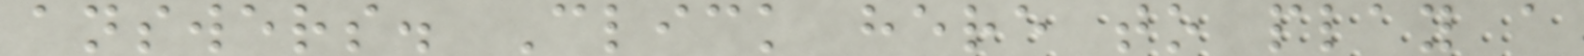answers. Click here to play a
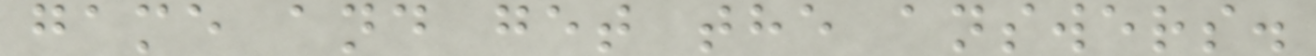game and get the answers.
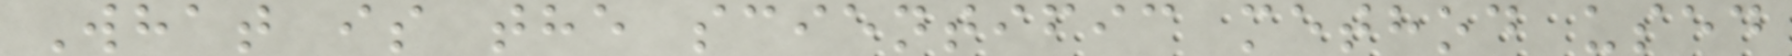What is the scientific method used
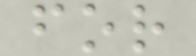for
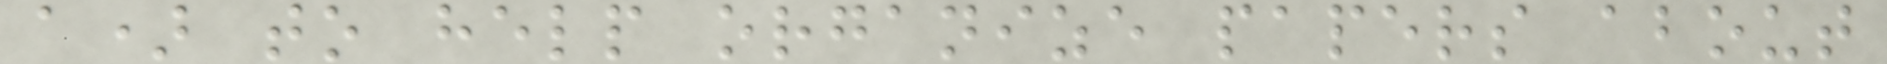a) to help organize papers about
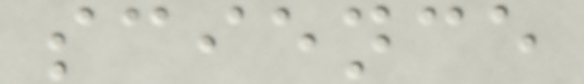science
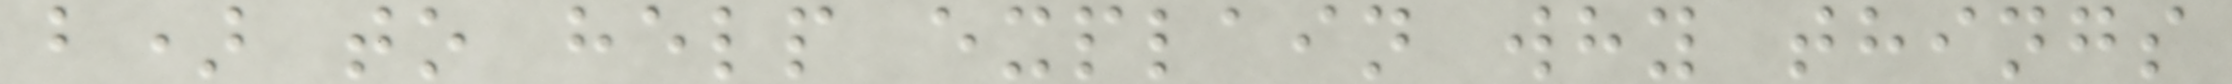b) to help explain why things
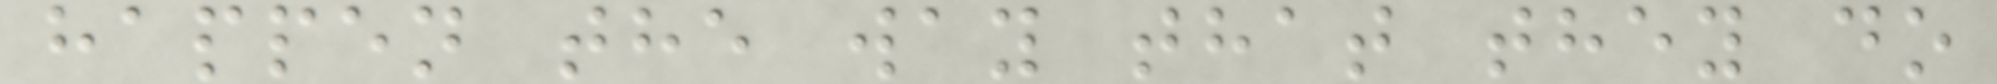happen the way that they do
